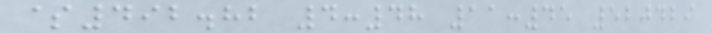$492.82 4:48 11:45 520429
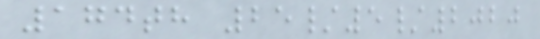174th 25/5/2020
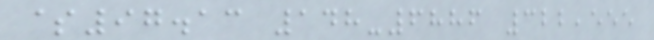$97.13 148-6886 322,555
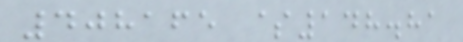408165 $148.81
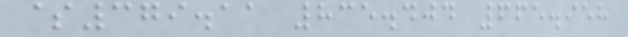$379.11 835.404 665.958
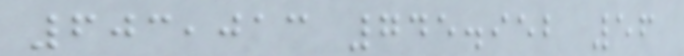603,013 745.952 56
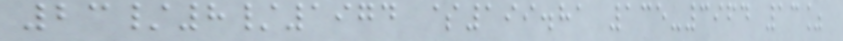23/8/1974 $199.81 135-3964 13%
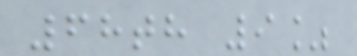68th 9%
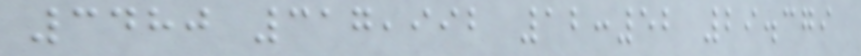3480 317,992 12:52 29.379
